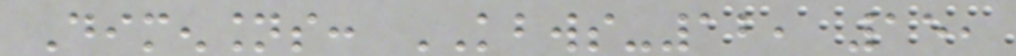Dimensions: KBWS-12, 15,
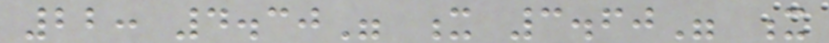22: 4.30" x 3.60" x
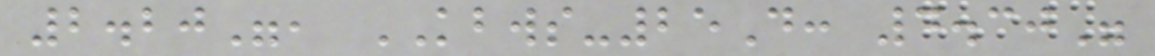2.20", KBWS-25D: 4.30"
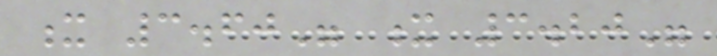x 3.60" x 3.20"
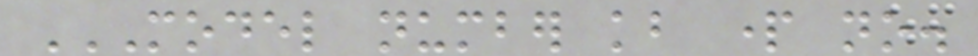MODEL NUMBER KB PART NO.
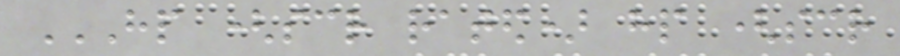HP (SCR RATED) HP (SCR
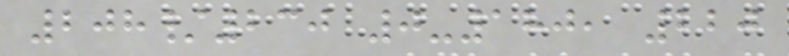208/230 0-180, 220
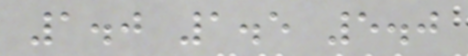1.0 1.5 5.0
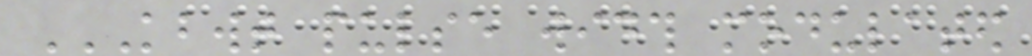KBWT PULSE WIDTH MODULATED
